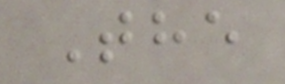The
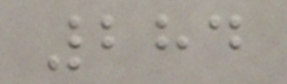284
